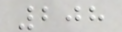208
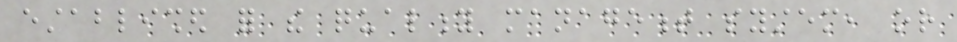established for the quality management system, or
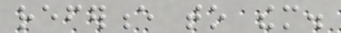reference to them.
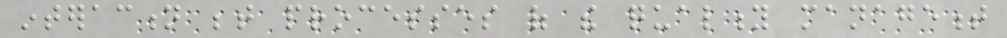interaction between processes of the quality management
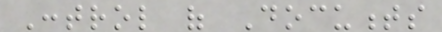Control of Documents
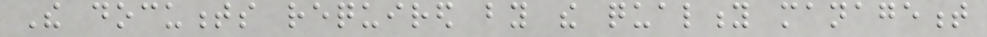The documents required by the quality management
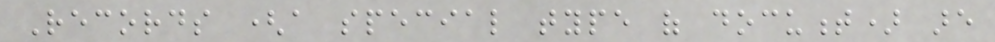Records (a special type of document) are
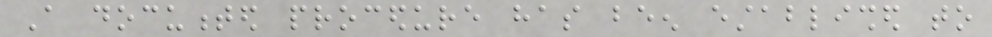A documented procedure has been established to
